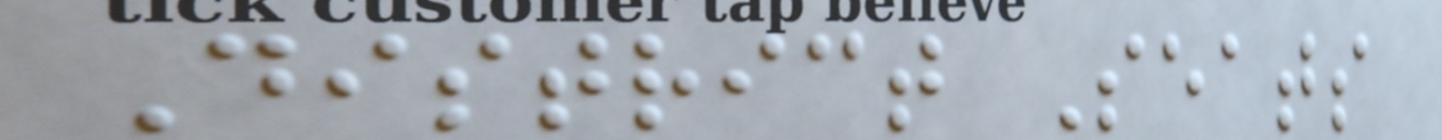District Seats
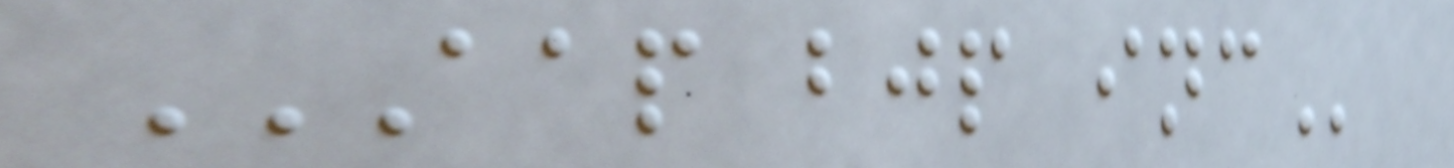AAP BJP INC
